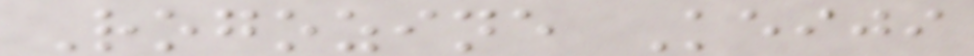Rogozine Keiji
